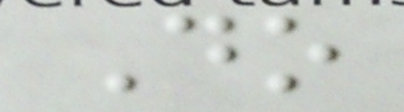Do
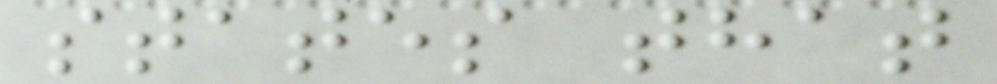states that
